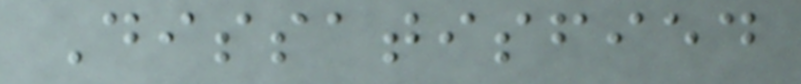Dissatisfied
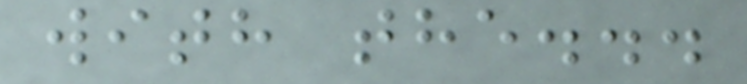with the...
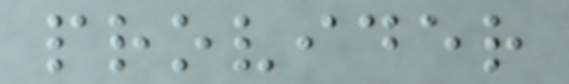provider
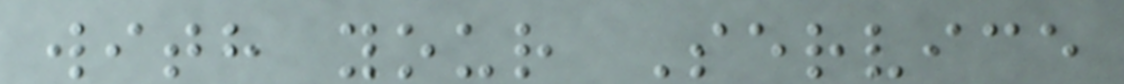with your Service
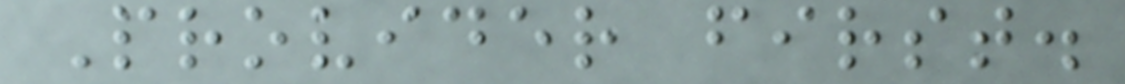Provider first.
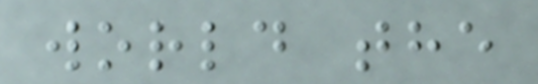world the
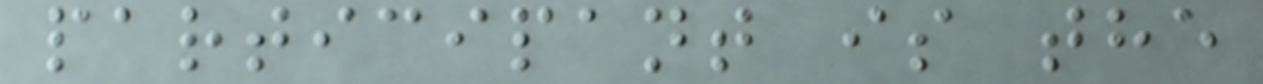participant is the
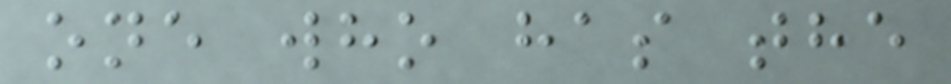one who has the
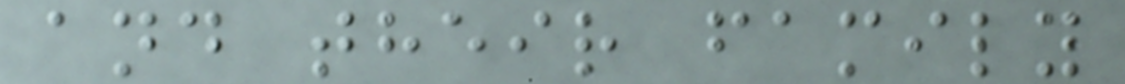and their family
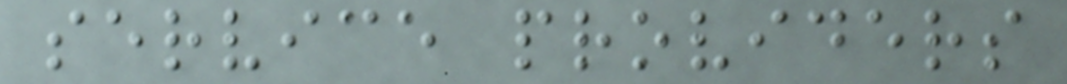service providers
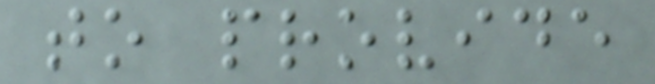to provide
